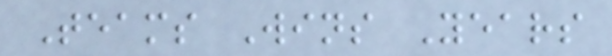Teams Wins Years
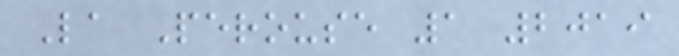La Perouse 1 2019
